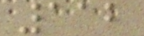112
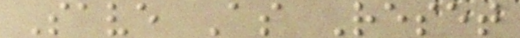Save As Reset
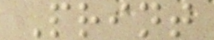Print
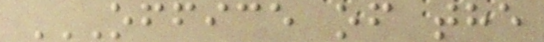OFFICE OF THE
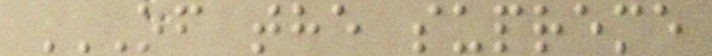OF THE SUPREME
